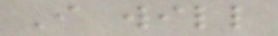I will
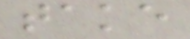take
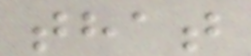that
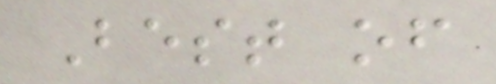Best of
